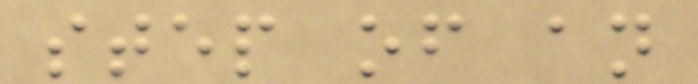step of an
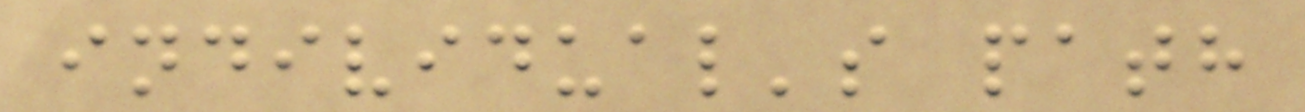individual's path
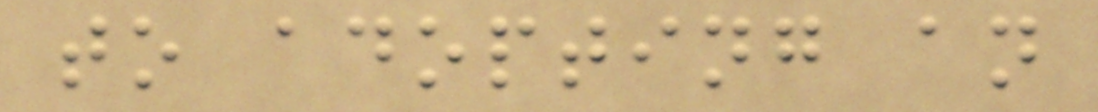to adopting an
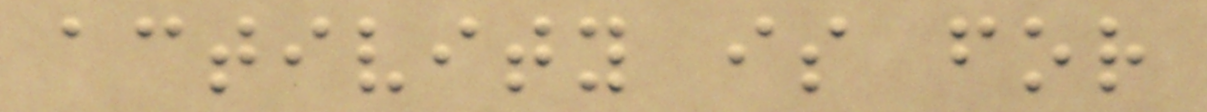activity is for
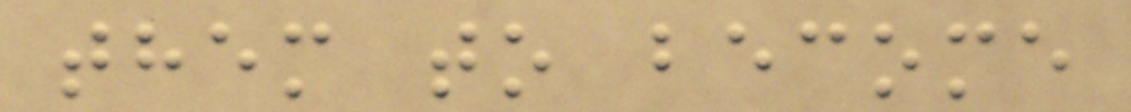them to become
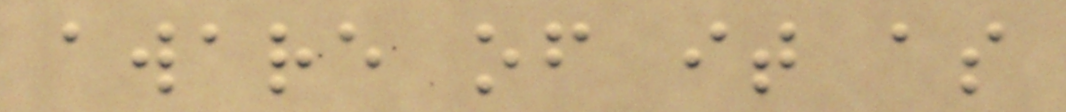aware of it as
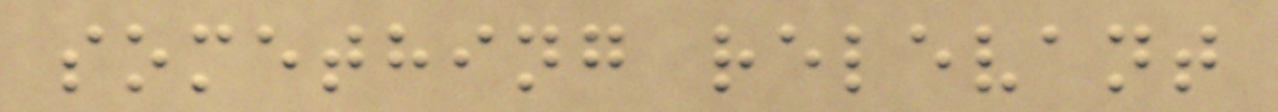something relevant
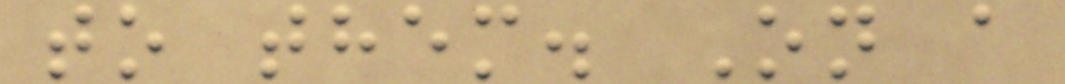to them. On a
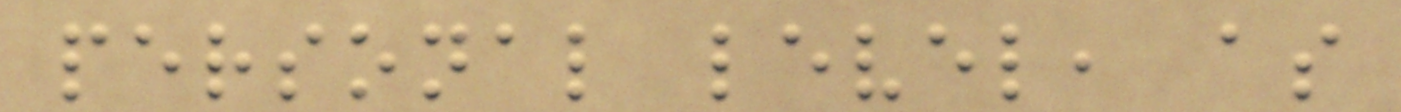personal level, as
